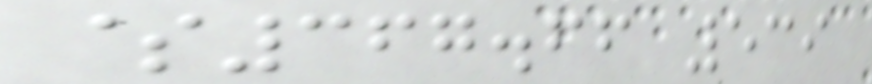$367.66 539
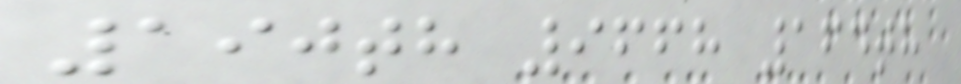190th 9668 164th
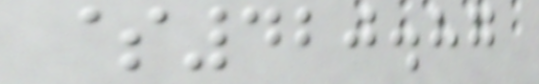$420.87
